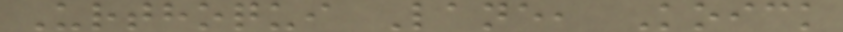Urthoqui Lane, Koick
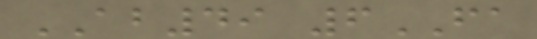AB49 6FA
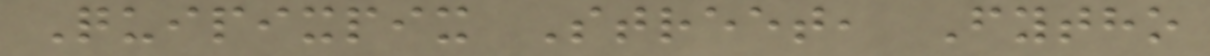Quipixpix Street, Fytho
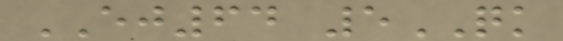EJ64 5QK
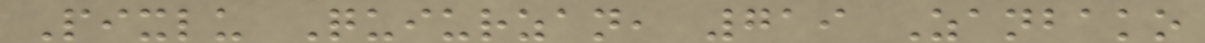Pixlu Quiurzan, 719 Zanbako
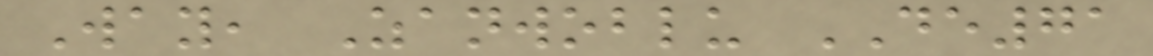Way, Zanwoblu DE71
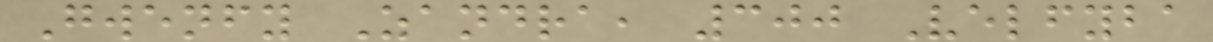Gwenfy Zandra, 300 Velfyba
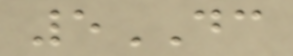5DC
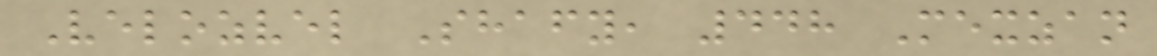Velozvel Shafy, 448 Mexzan
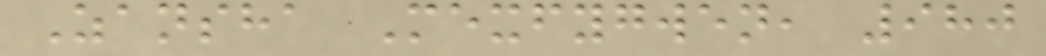Zansha Mexfygwen, 980
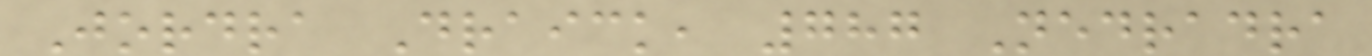Jordra Draick, 787 Nedradra
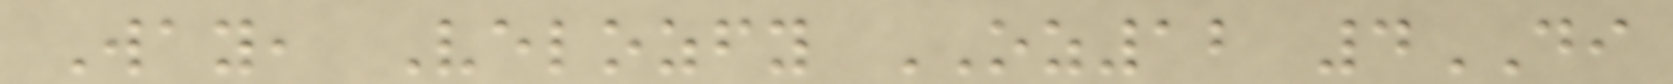Way, Velozfy OZ12 4DI
